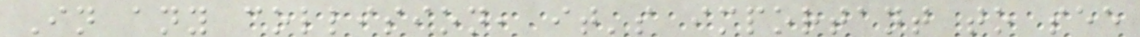In any collision, it's important to see
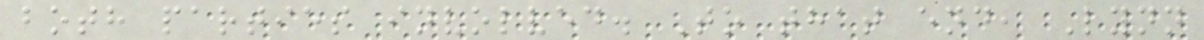both parties involved. To that end, Lynn
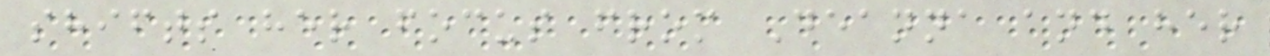shifts her focus from Deanna and her
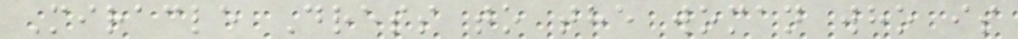Miracle Dress to the woman who is
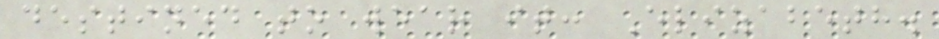destined to wear it: Elizabeth.
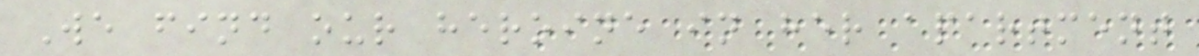We find our heroine in her apartment
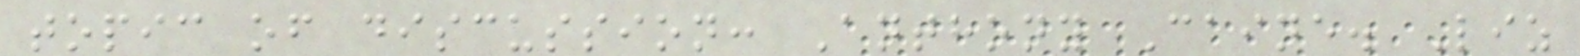topic of discussion: Anthony Caine. Liz
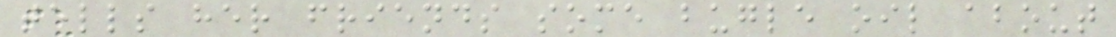tells her friends some bugle oil about
